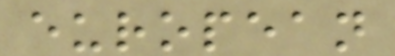european
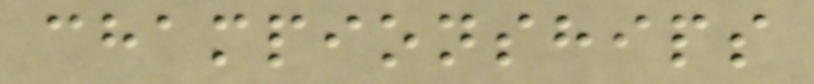championships
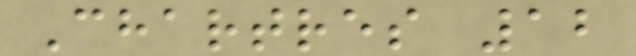Chartres 12
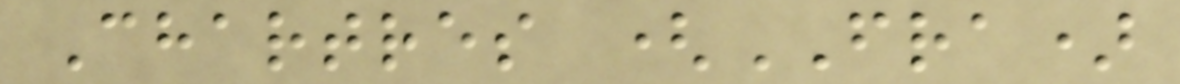Chartres (FRA)
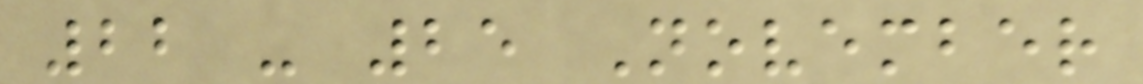22 - 25 November
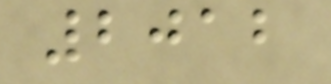2012
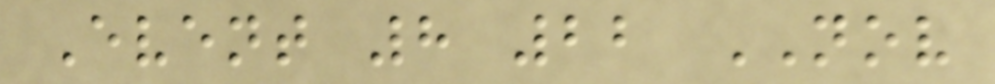Event 8 22 NOV
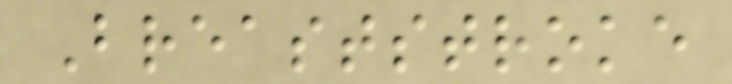Breaststroke
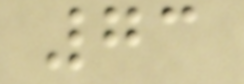73
